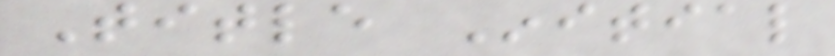Title Initial
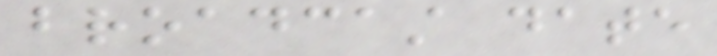broadcast date
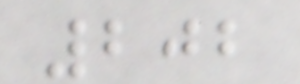202
